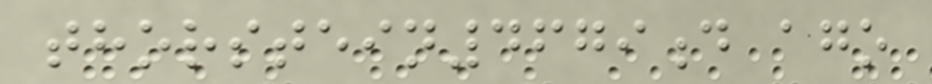thorstein4679d ago
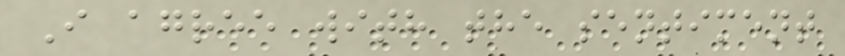I agree with the sentiment
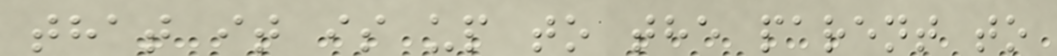that it is up to the parent to
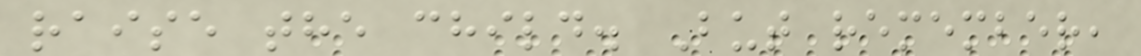raise the child. But remember,
